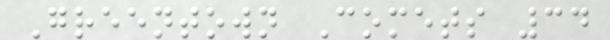Greentown Comets 34
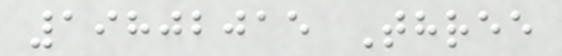19802015 Three
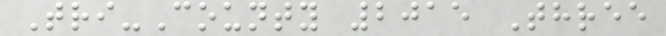Tri-County 2015 Three
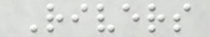Rivers
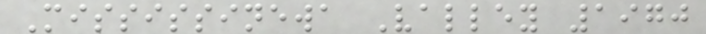Mississinewa Valley 1970
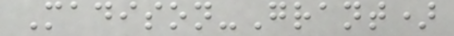Madison-Grant)
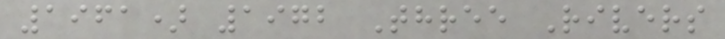1961) 1972 Three Rivers
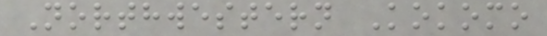Northwestern Kokomo
